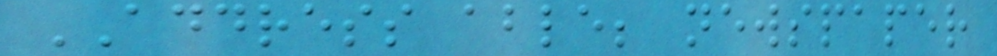ADDRESS able; newspaper
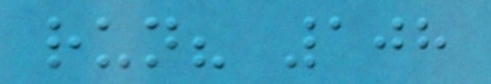run? 108
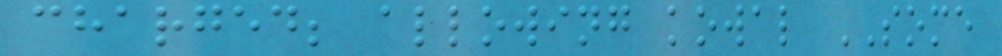charged; allowing kowal SOME
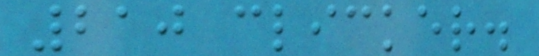210 clicker.
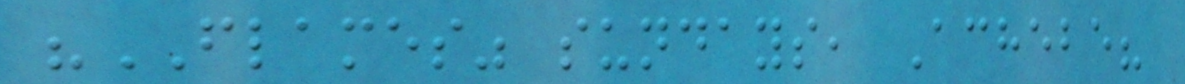"FLAMES" sundays, Achebe?
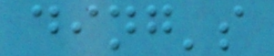ding's
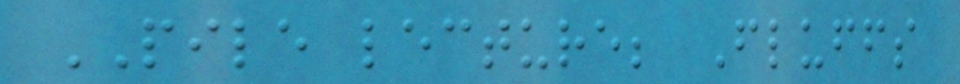PILE lecture; Fluffs
